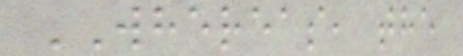WHEREAS, the
